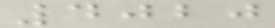4020
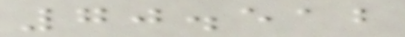70.512
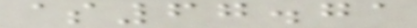$67.71
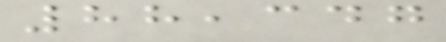88,347
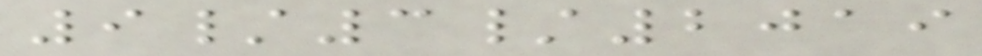9/3/2019
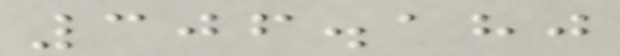306.180
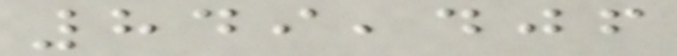849,406
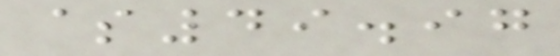$49.97
